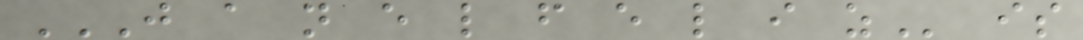J A N E L F E L I Z is
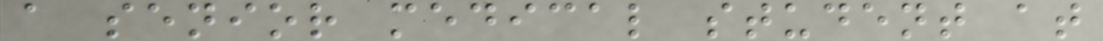a senior medical student at
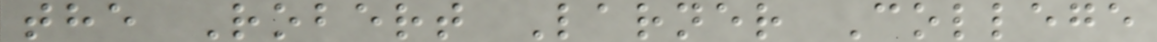the Robert Larner College
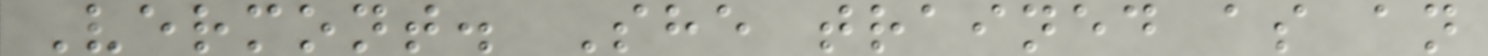Vermont. She trained as an
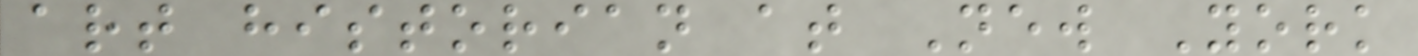art historian at New York
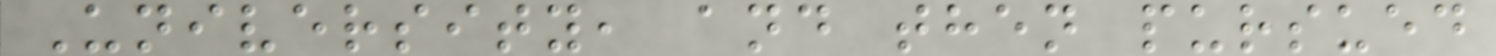University, and then pursued
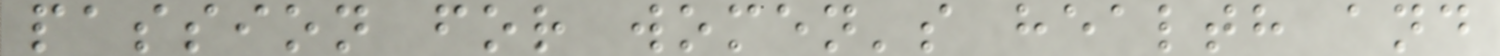passion for women's health and
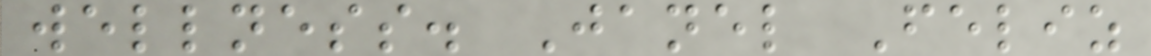wellness. Janel Feliz
